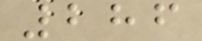286
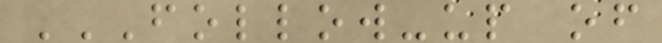FOLLOW-UP OF
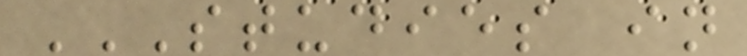STUDIES IN
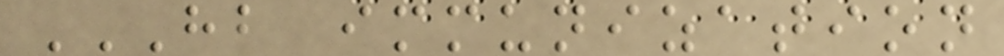HB IMMUNIZATION
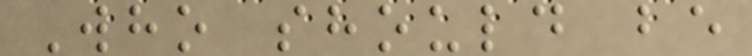Who should be
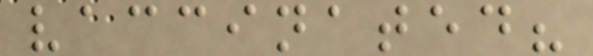vaccinated?
